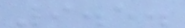9.5.
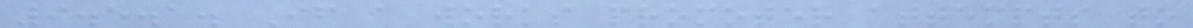9.5.1. If a works promoter attempts to
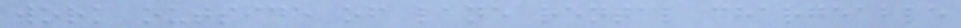work outside of lane rental chargeable
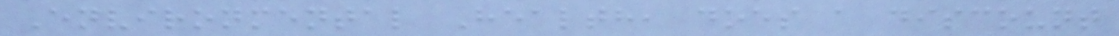Environmental Health, does a discount
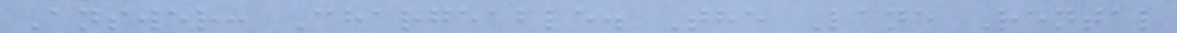Answer: Chargeable. The Lane Rental
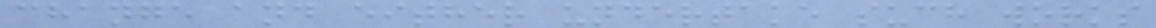change and either undertake such works
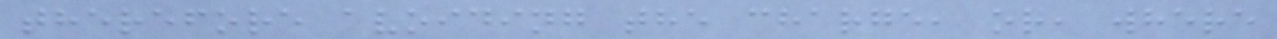therefore avoiding the charge, or, where
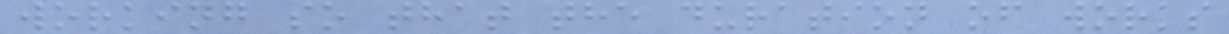working so that the duration of works
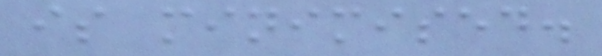is minimised.
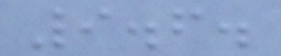9.6.
